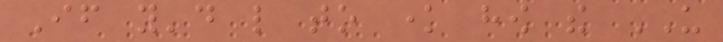If you'd like to know how the US
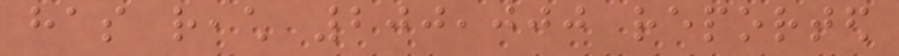has reach 200,000 reported
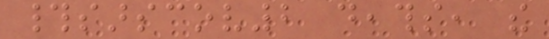#sarscov2 deaths, the
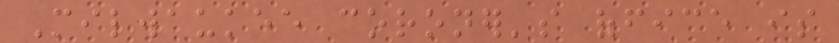Milwaukee coroner's office is
